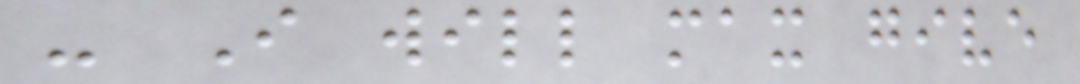- I will max give
